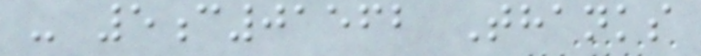- 5c01562 Thanks
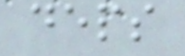deps
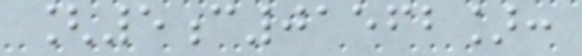[5c01562]:
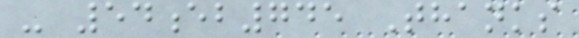- 54eb745 Thanks
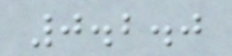0.2.0
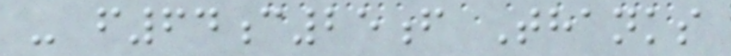- f64c25f Thanks
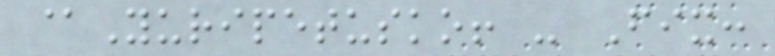@Yuripetusko! - Fix:
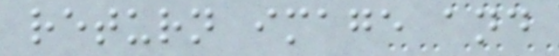return image and
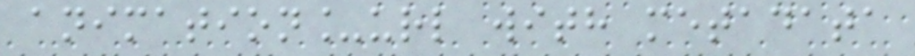animation_url with metadata
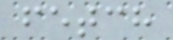fetch
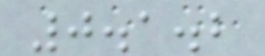0.1.2
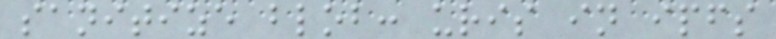sanitize blob: uris in ipfs
